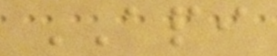API
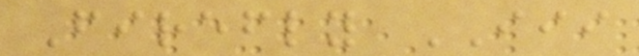Firefly III
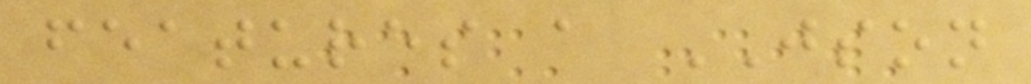features a JSON
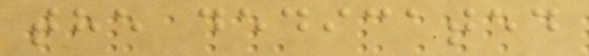the dedicated
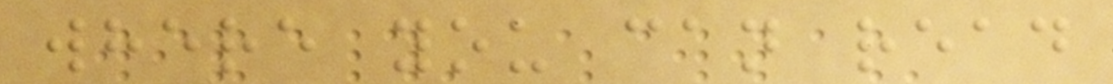where you can read
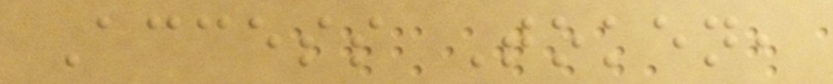Access Token,
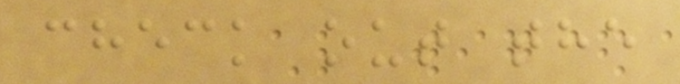check out the
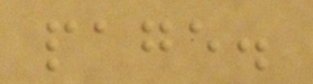page.
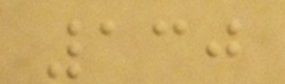130
